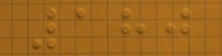180
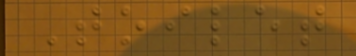Toilet
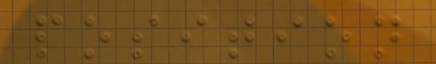position
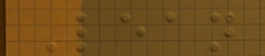Lean
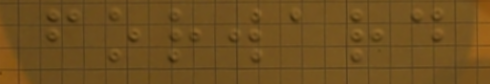forward
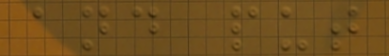and put
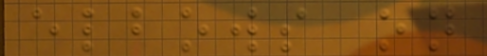elbows on
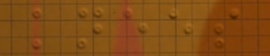knees
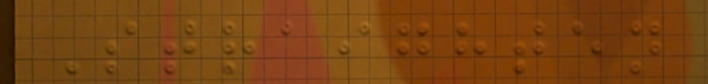Straighten
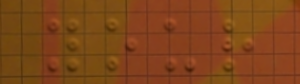your
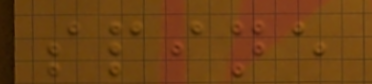spine
